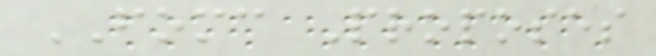FOMC Proposes
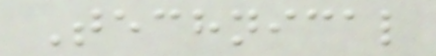Technical
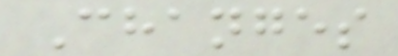Changes
